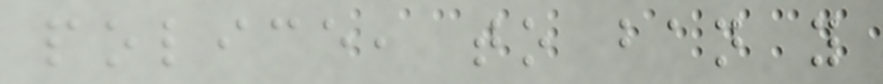police, to ban you
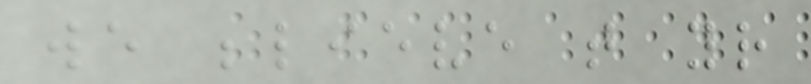we believe that your
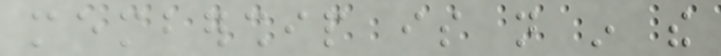membership is not in the
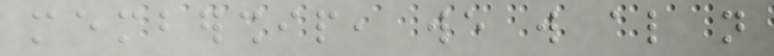membership, we will also not
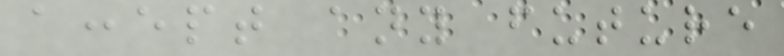accept any future
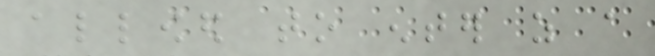allowed to enter as a
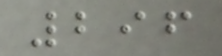296
